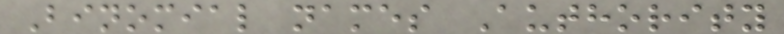Binomial names Authority
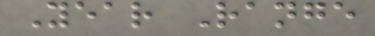Year Range
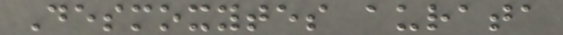Desmoxytes aurata
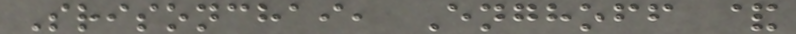Srisonchai, Enghoff &
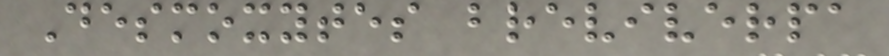Desmoxytes breviverpa
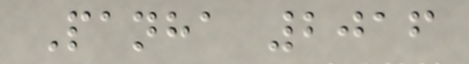Panha 2016
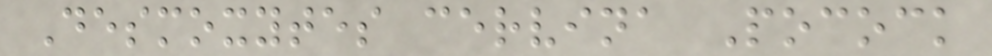Desmoxytes cervina Pocock
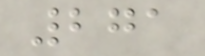271
